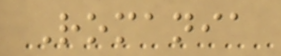Romania
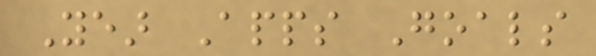Year Apps Goals
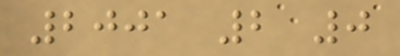2001 2 0
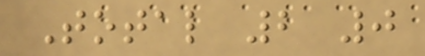Total 2 0
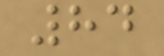84
